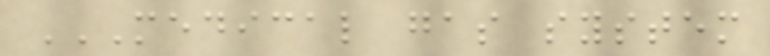MEDICAL GAS SYSTEM
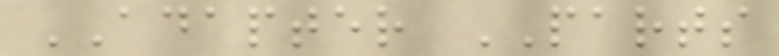ADAPTER PARTS
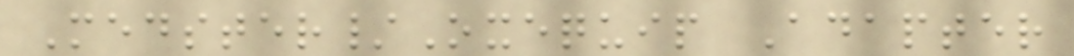Medster/Oxequip Adapter
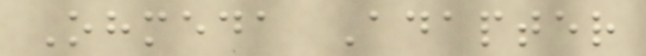Ohmeda Adapter
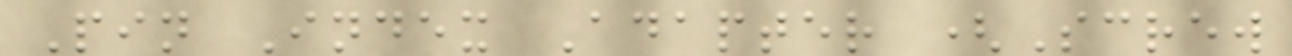Pin Index Adapter (Screw
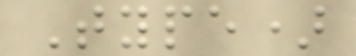Type)
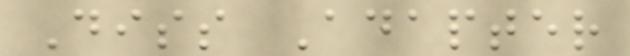Diss Adapter
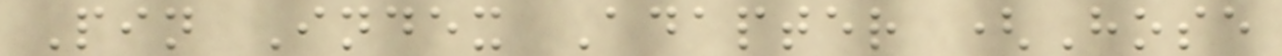Pin Index Adapter (Hose
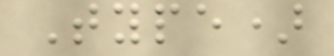Type)
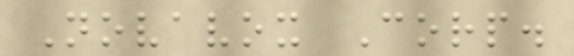Novavox Corp.
